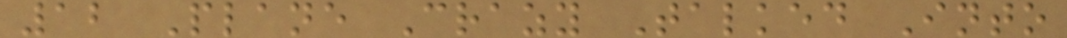12 Plane Crazy Talked Into
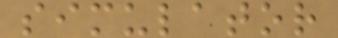simulator
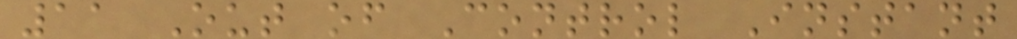11 Out of Control Instant
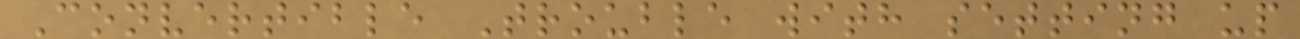Convertible Trouble with setting up
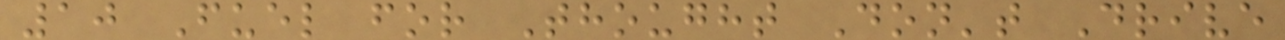10 Fuel for Thought Don't Drive
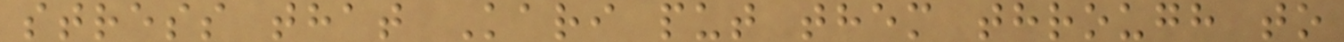stress that Kari put them through to
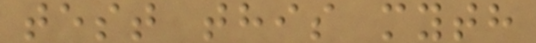test this myth
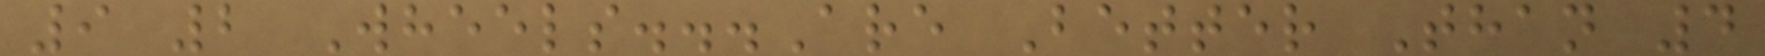9 2 Wheels...Are Better Than 4
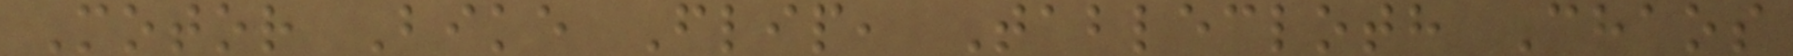Motor Bike Flip, Tablecloth Chaos
